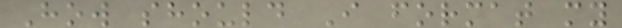How should I format my
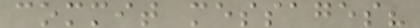commit messages?
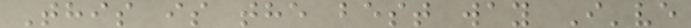This is the best way I've
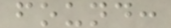found:
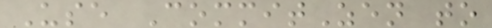Use CommitZen to
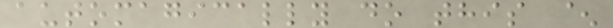automagically do this ^
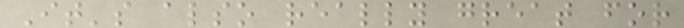It's also really great for
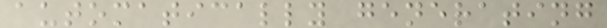automatically generating
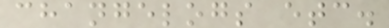changelogs etc.
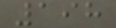198
